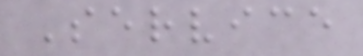Service
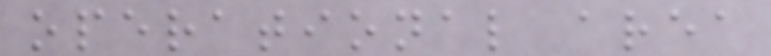operational area
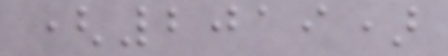(2019)
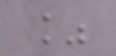%
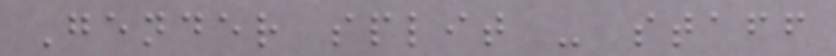Gender split - staff
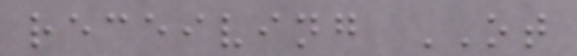receiving OT
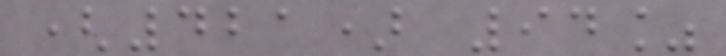(421) 94%
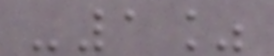-1%
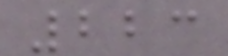223
